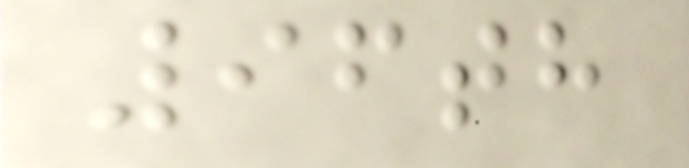96th
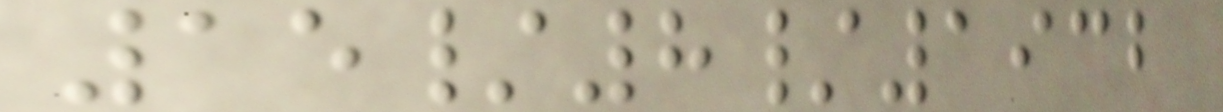15/8/1932
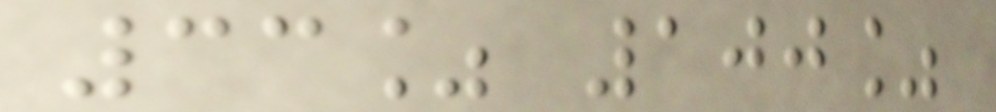33% 100%
